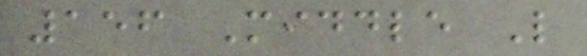156 Middle L
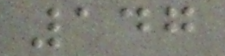147
